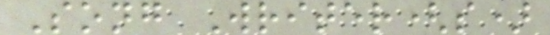Song Writer(s)
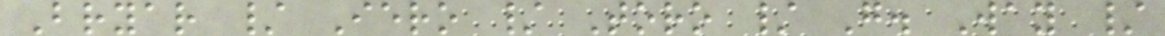Bryar / Iero / Toro / G. Way /
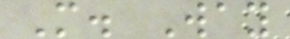M. Way
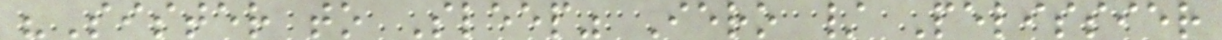"Sister to Sleep" Iero / Pelissier
